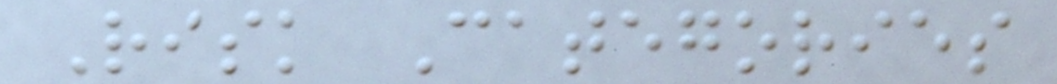Risk Categories
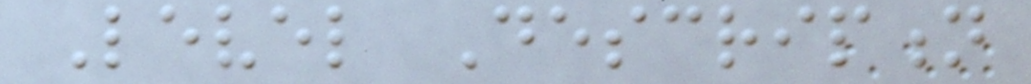Level Description
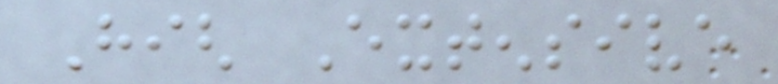High Extensive
